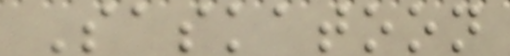Saskatoon
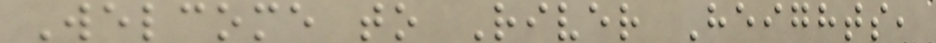Welcome to River Heights,
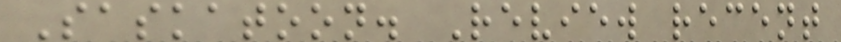Saskatoon. Review recent
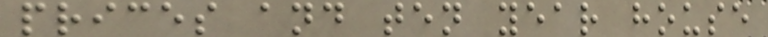prices and ten year house
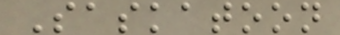Saskatoon
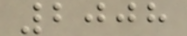2008
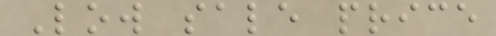Low sale price
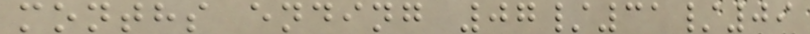months ending 07/31/09
